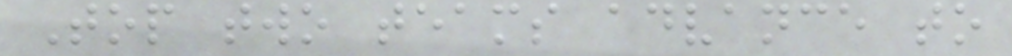Top two teams advance to
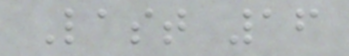Last 16
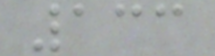133
